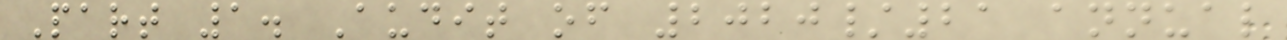Part 1. Audit of 2020/21 annual
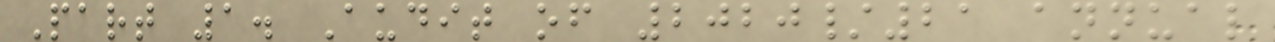Part 1. Audit of 2020/21 annual
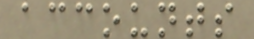accounts
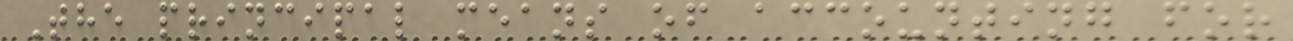The principal means of accounting for
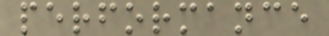performance
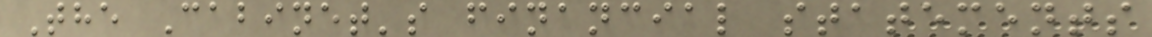The Cabinet's financial statements
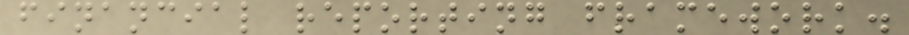financial reporting framework.
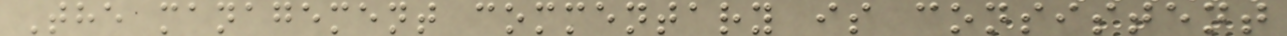The management commentary is consistent
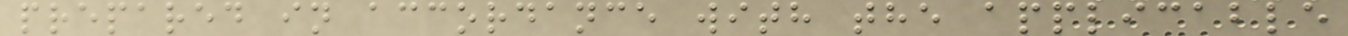prepared in accordance with the applicable
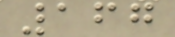167
